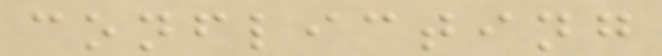conflicting
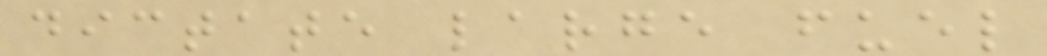dictate large fuel
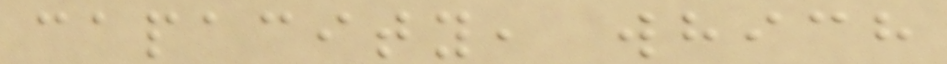capacity, which
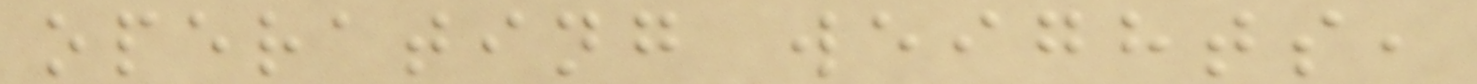operating weights,
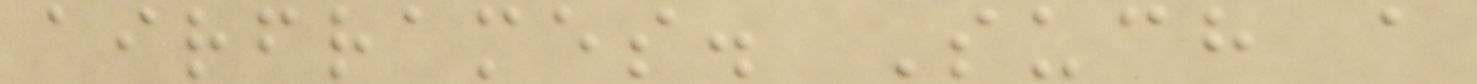airframes. Such a
